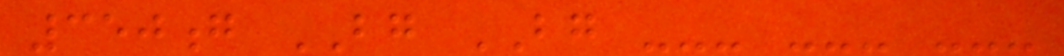350g BG BG --- --- ---
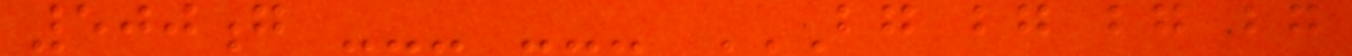500g --- --- BG BG BG BG
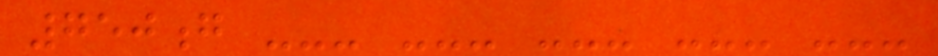750g --- --- --- --- ---
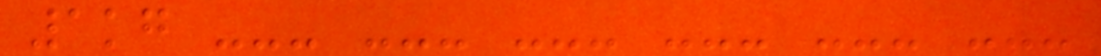1kg --- --- --- --- --- ---
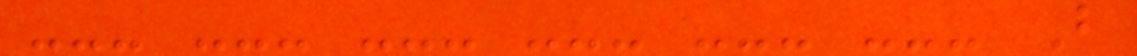--- --- --- --- --- --- B
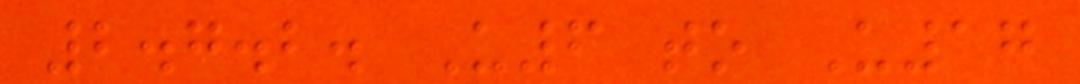2.7.2. U6 to U17
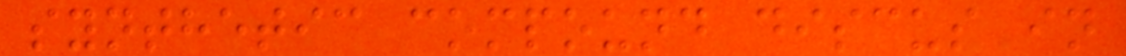synthetic compound discus in
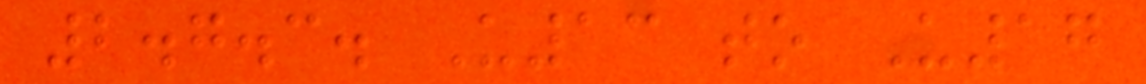2.7.3. U13 to U17
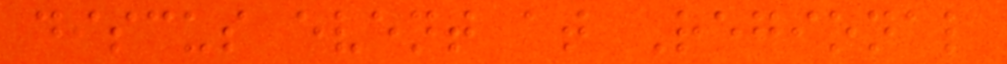discus event at Regional
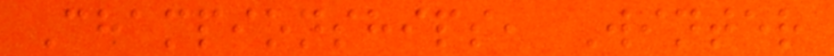Championships, Winter
